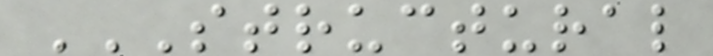STRUCTURAL
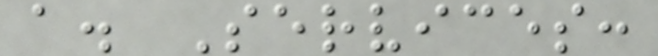a. Services:
